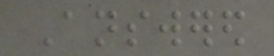Answered
